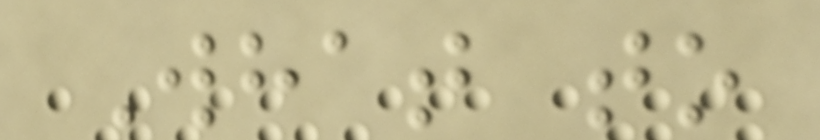What to
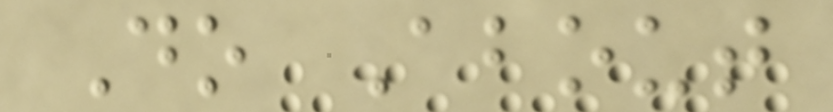Do About
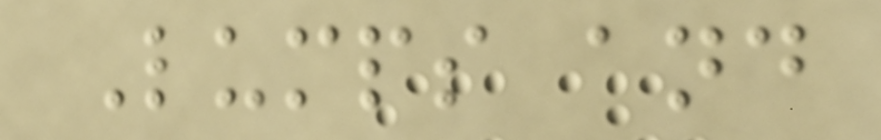Lumps and
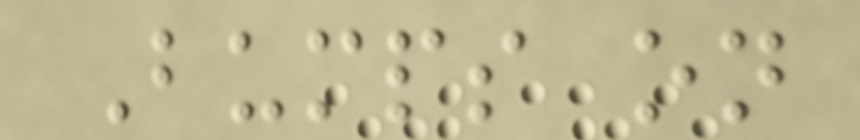Bumps on
